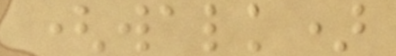(walk)
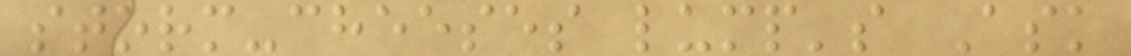storm-cheeses lump's Ask
